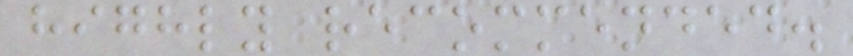highly recommended.
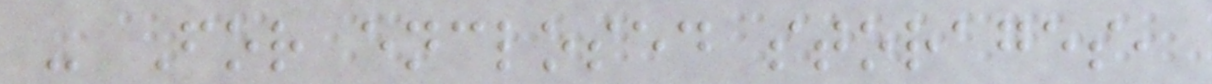- For enclosed storages,
